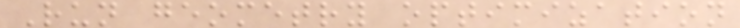Run geometry optimization
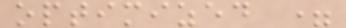optimized =
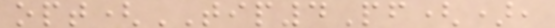opt(TIP4Pf(),
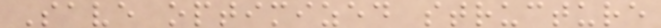Save optimized structure
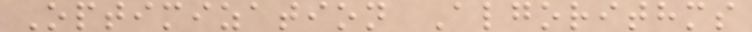Optimization Algorithms
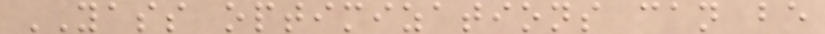YASS optimizations can be
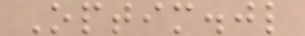Optim.jl
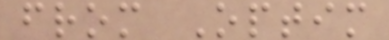from Optim
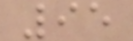95
